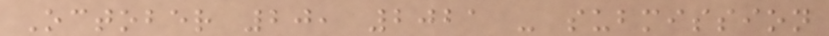October 20, 2021 - submission
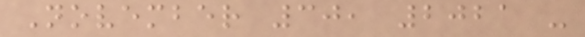November 30, 2021 -
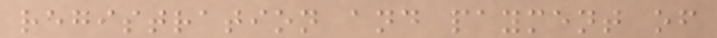registration and payment of
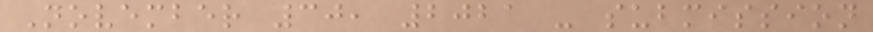November 30, 2021 - submission
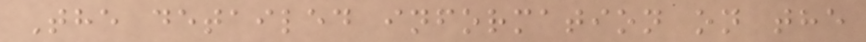The detailed information on the
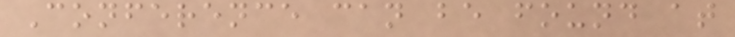Conference can be found at
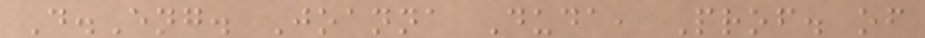D.Eng. Joanna Duda, Prof. of
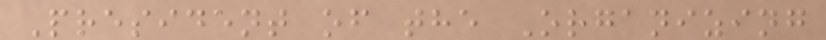President of the Organizing
